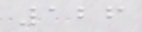126
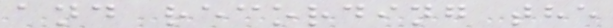and recording the
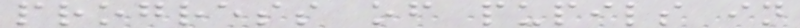progress of pupils in
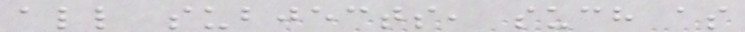all subjects, such as
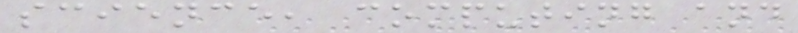science, computing and
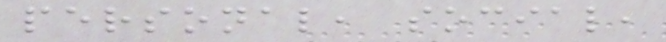personal, social,
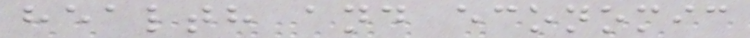health and economic
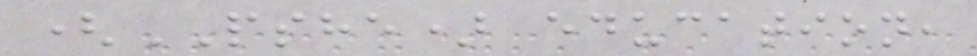(PSHE) education,
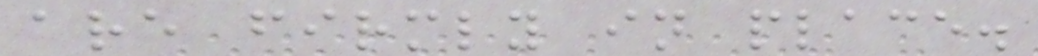are firmly in place.
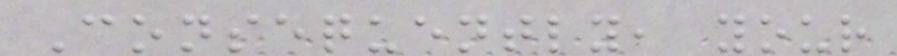Consequently, your
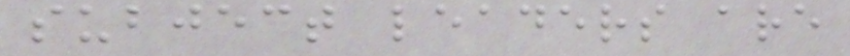subject leaders are
